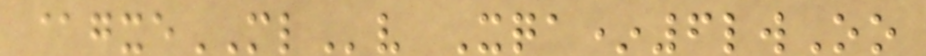@gxeMLv Xqa*6lwOo
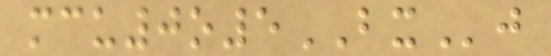mcu0o5BXj
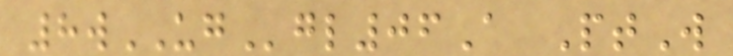8wUGgl06A PtW
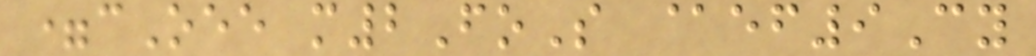=cOee m2FoS @ef9Cy
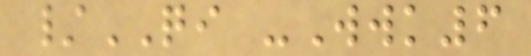/QI -Wwk6
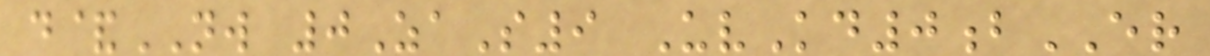d&NW 0ZaS9 UvKd0bER
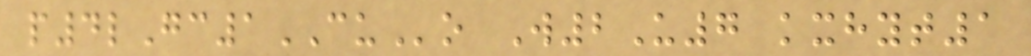p4lGc1CUo W2U7 kxhyt1
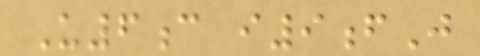U6c i9fJ
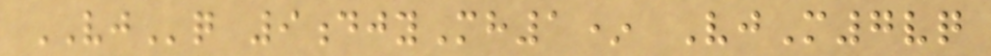VJq 9djyMh1* VjM7vq
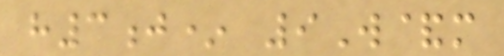h3j* 9W&m
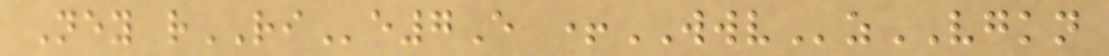Ney rRIe7E +WWVzVGKN
